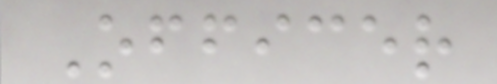Officer
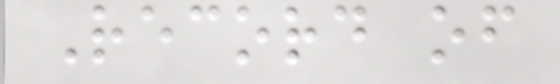Record of
